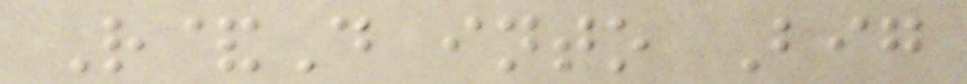R&D into Big
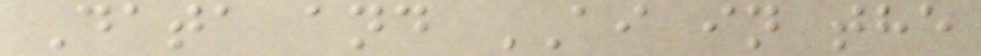Data and AI in the
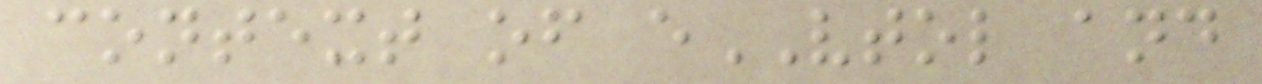context of eVTOL and
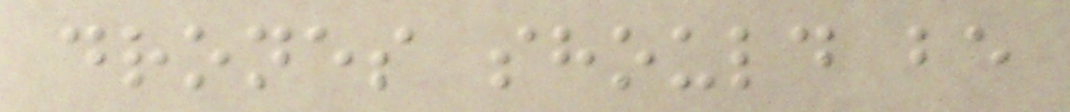drones should be
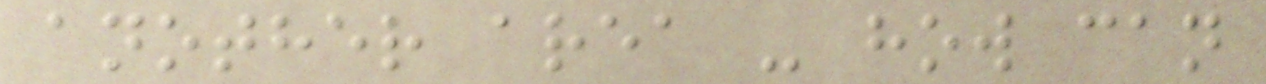another area - how can
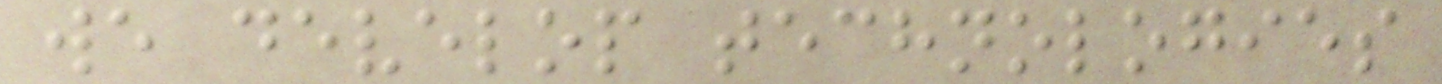we develop technologies
